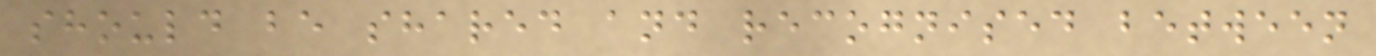should be shared and recognised between
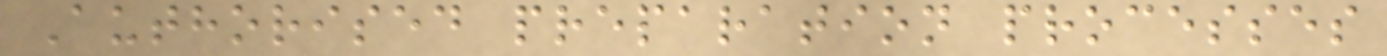Authorised preparation processes
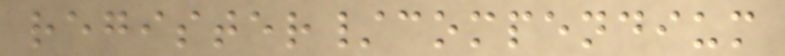register/compendium
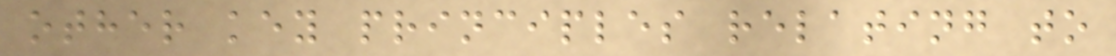other key principles relating to
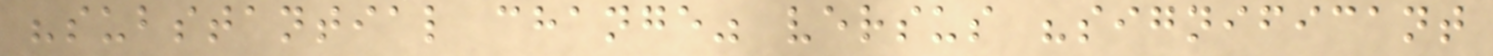"substantial change" versus "significant
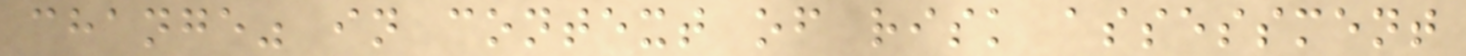change" in context of risk assessment
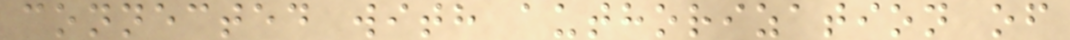connected with authorization of
